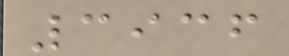3936
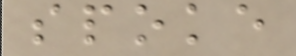spoke
